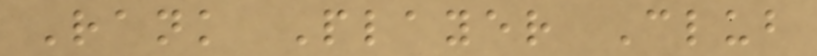Rank Player Club
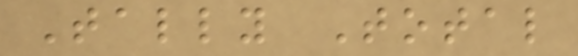Tally Total
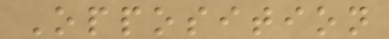Opposition
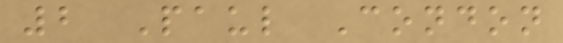2 Paul Condon
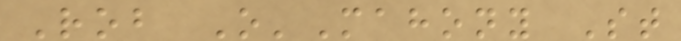Rob O'Mahony St
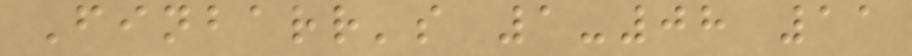Finbarr's 1-08 11
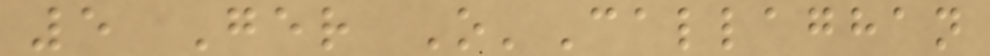5 Ger O'Callaghan
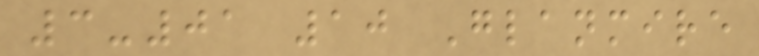3-01 10 Glanmire
